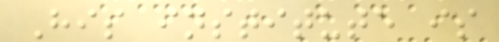His institute is
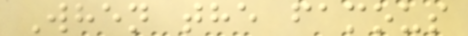When the famous
